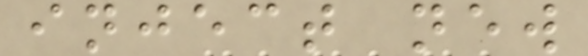inject new
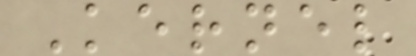Kernel
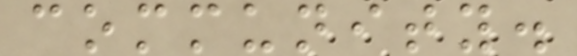community.
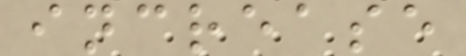increase
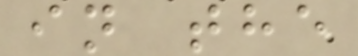in the
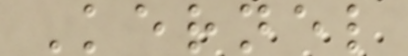Kernel
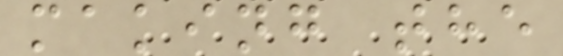making the
